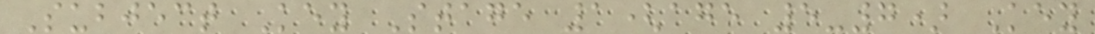Subject Key Stage 1(age 5-7) Key
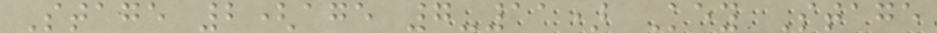Stage 2(age 7-11) Key Stage
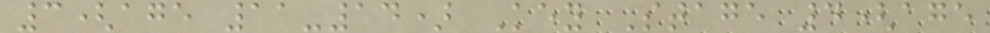3(age 11-14) Key Stage 4(age
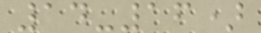14-16)
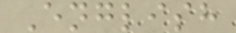English
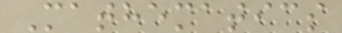Mathematics
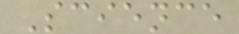Science
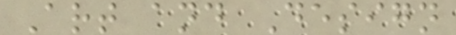Art and Design
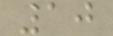10
